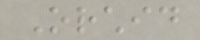Orchid
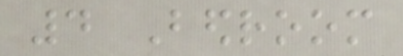4 Bedroom
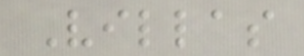Villas
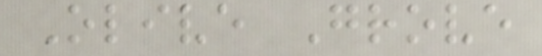Olive Grove
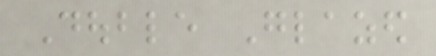Double Glazed
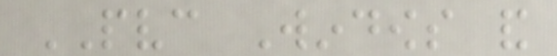PVC Windows and
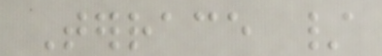Terrace /
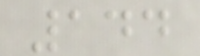144
